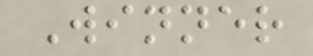Winner
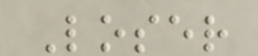Loser
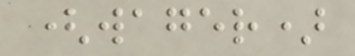(wager)
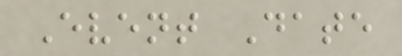Event Date
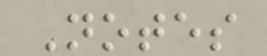Notes
